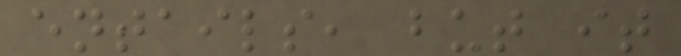entails, but it
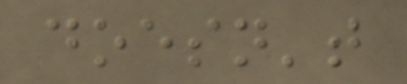doesn't
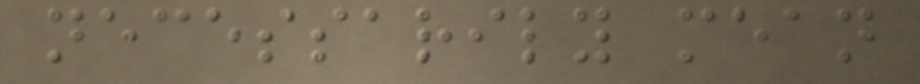necessarily mean
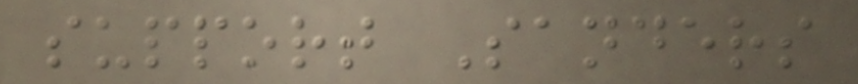support Sanders
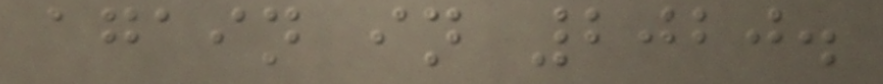again in 2020.
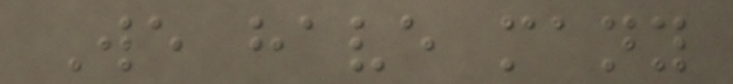We have many
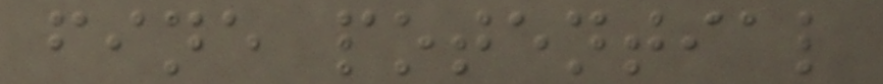fine potential
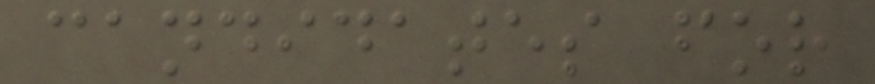candidates for
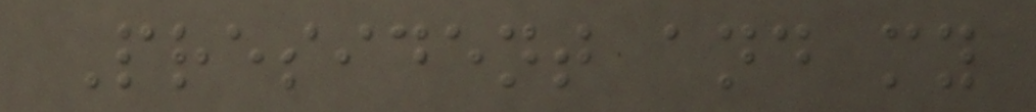President and my
